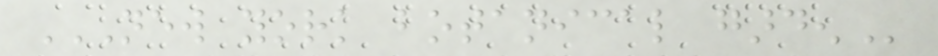NEW YORK BOTANICAL GARDEN
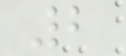2
